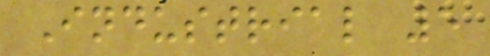Industrial 5
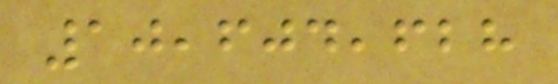10,604,628
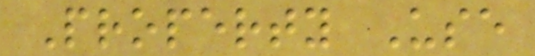Property Use
